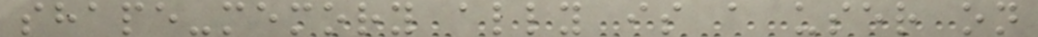shape-memory ally is a user on
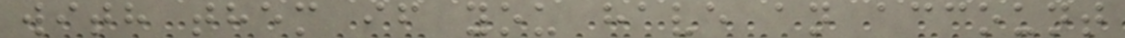with them if you have an account
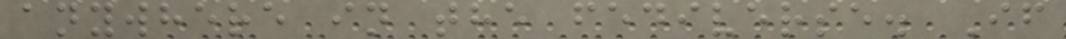anywhere in the fediverse. If
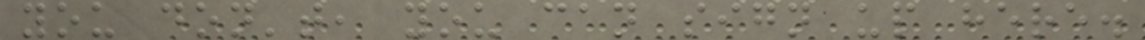you don't, you can sign up here.
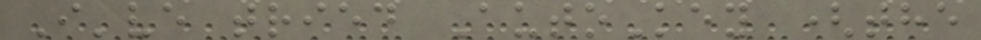I've tried AutoKey (the
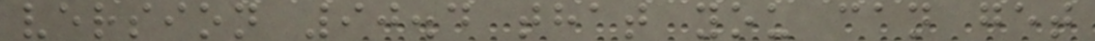version 90.4 that you can get
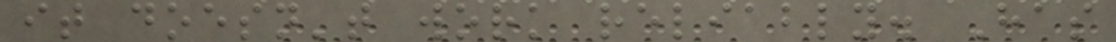it doesn't work reliably. Has
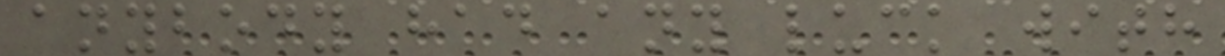anybody had any luck with
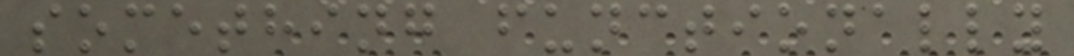something functionally
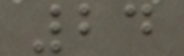24
